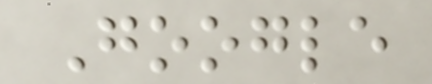Google
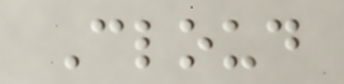Cloud
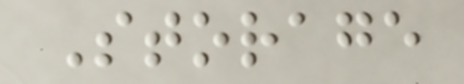Storage
